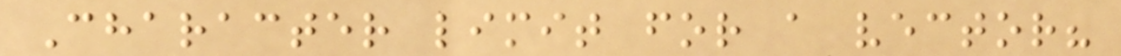Character limit for a vector?
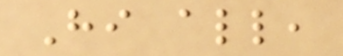Hi all,
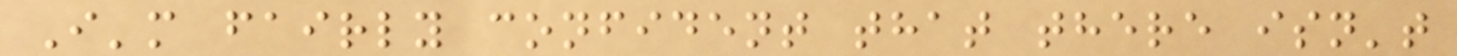I'm fairly confident that there isn't
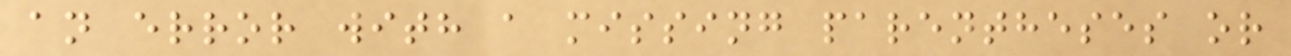an error with a missing parentheses or
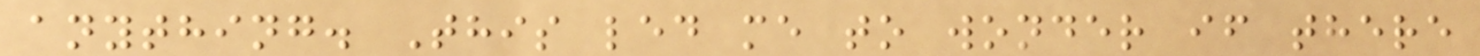anything. This led me to wonder if there
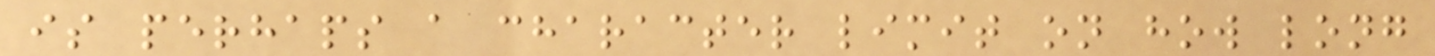is perhaps a character limit on how long
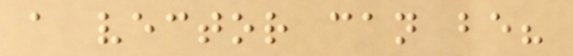a vector can be?
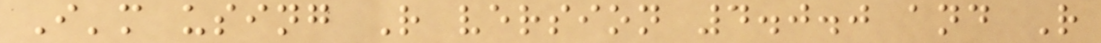I'm using R version 4.0.0 and R
